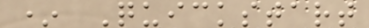* Quickstart
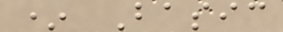* Basic
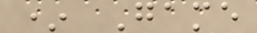* Game
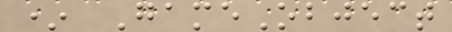* GameObject
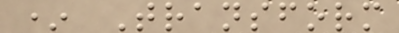* Transform
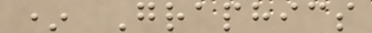* Graphics
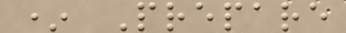* Prepare
